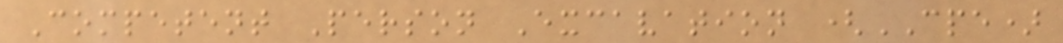Competent Person Excavation (CPE)
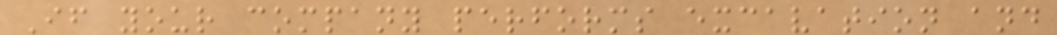If your company performs excavation and
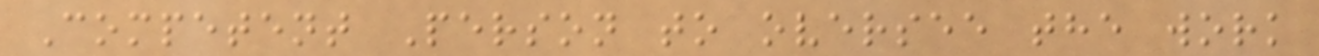Competent Person to oversee the work
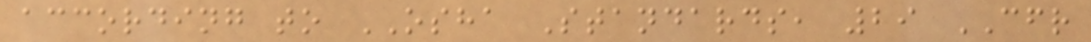according to OSHA Standards, 29 CFR
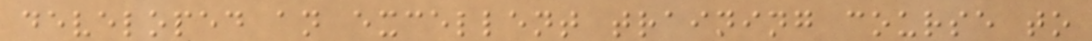developed an excellent training course to
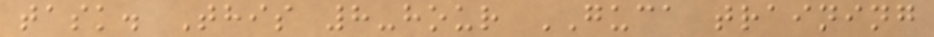task. This 8-hour GUCA training
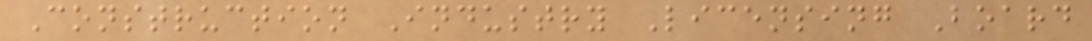Construction Industry Licensing Board
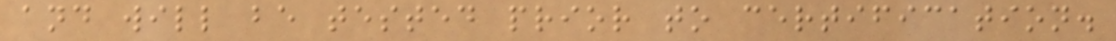and will be tested prior to certification.
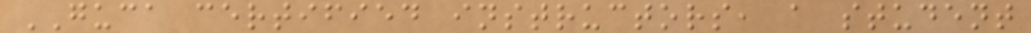GUCA certified instructors, a student
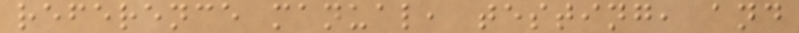reference manual, testing, and
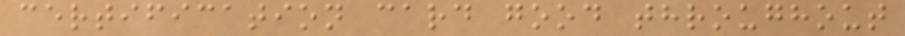certification card good throughout
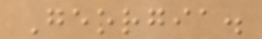Georgia.
